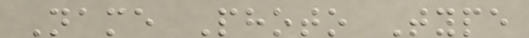Name Photo Type
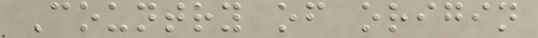Country of origin
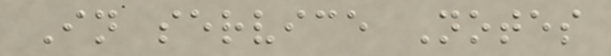In service Notes
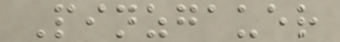Pinzgauer
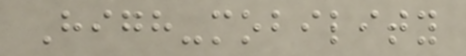High-mobility
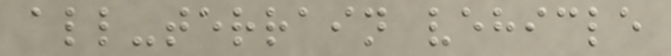all-terrain vehicle
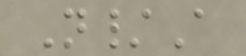N/A
